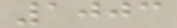1003
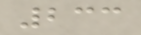233
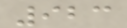923
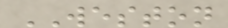WESTON
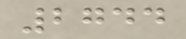2744
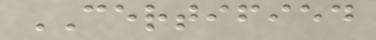CERTIFIED
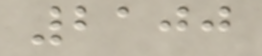2100
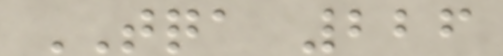TQA 226
